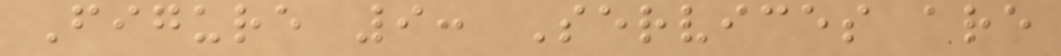Figure 9: Services are
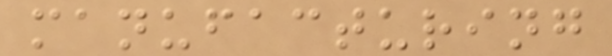manufacturing
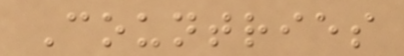Countries
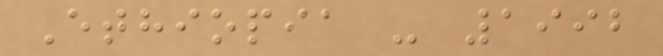Ethiopia - 1992
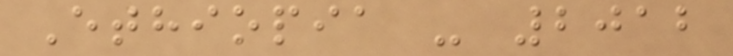Ethiopia - 2012
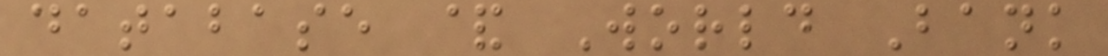database & World Bank
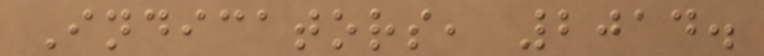Indicators, 2014.
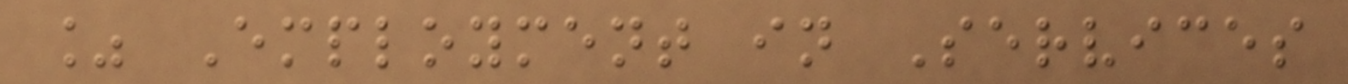% Employment in Services
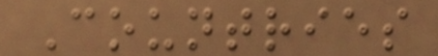Countries
